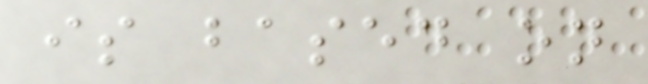is based on
